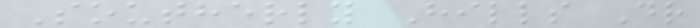Southerly Hills Dr
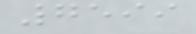7599
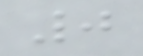0
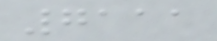7111
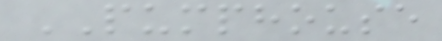PUMPHOUSE
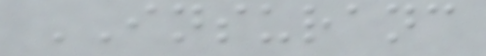INSURANC
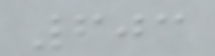603
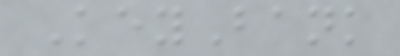KeyBank
